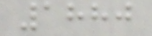1880
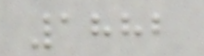1882
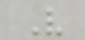V
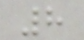8
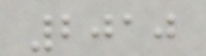2010
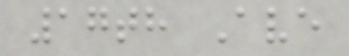17th Ave
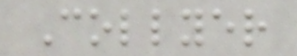Collyer
